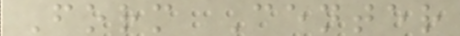Form Center
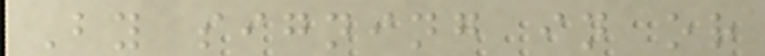By signing in or
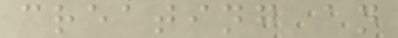creating an
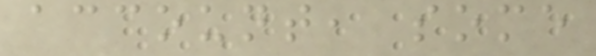account, some
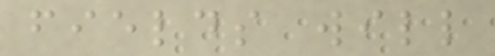fields will
